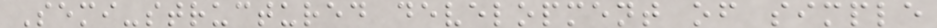Semi-structured development of simple
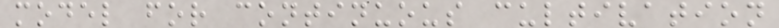model for continuous cultivation
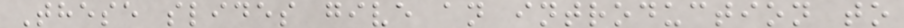These slides give an introduction to
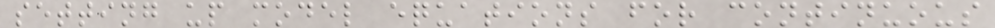setting up model equations for continuous
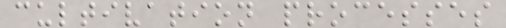cultivation processes
